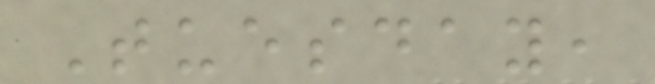Tuesday,
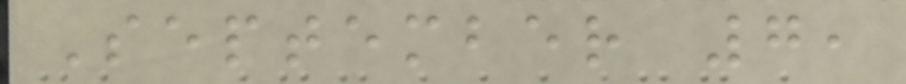September 7,
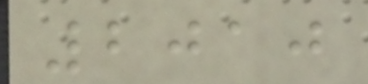2010
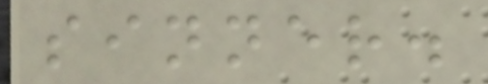sinner.
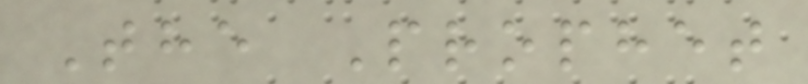The Prophet
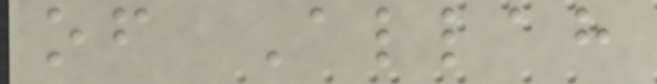of Allah
